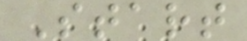Start
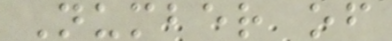Number of
